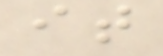it
